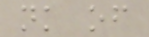nk of
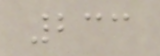233
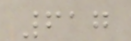617
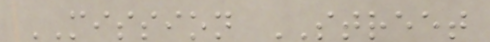MISSION STREET
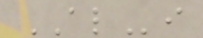ALi
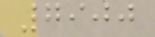7900
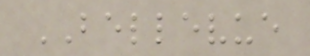BELLEVUE
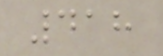418
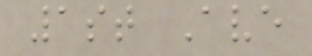1st Ave
